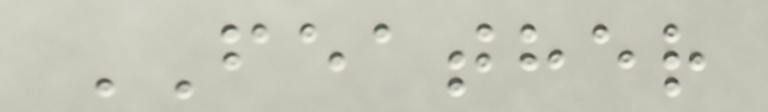FEATHER
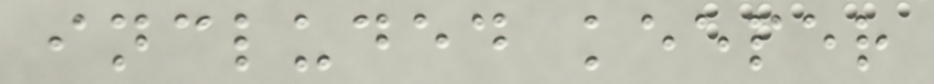included keeper
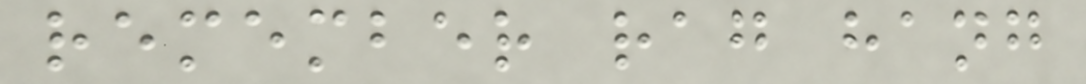remember rag hang
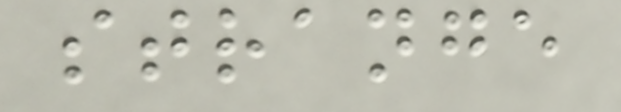strange
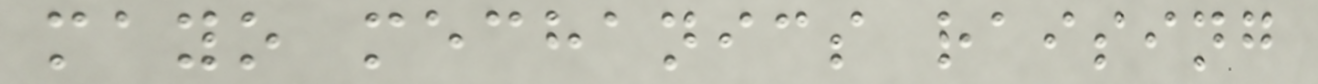mayo mechanics raising
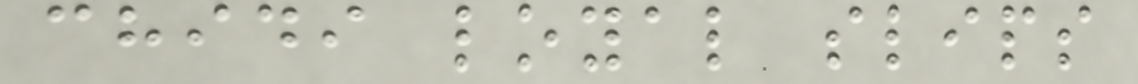chidi loyal slips
